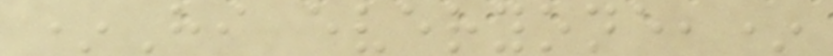*Hi everyone,*
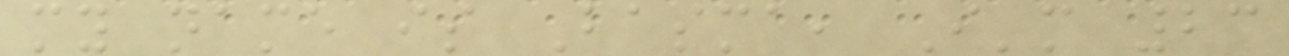my name is Basma, I'm 23
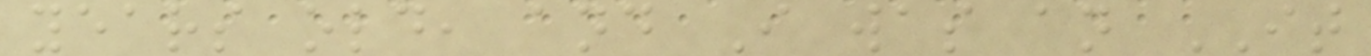years old, and I was an IT
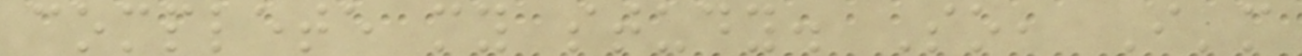complete my study. So, I'm
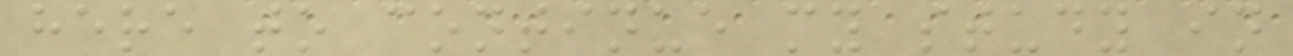here to continue my study in
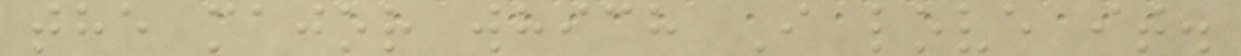the major which I love it.
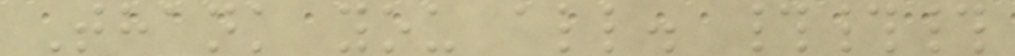Thank you all. ###
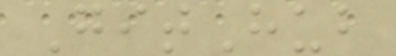GitHub
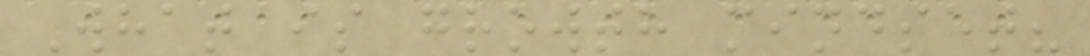What is growth mindset?
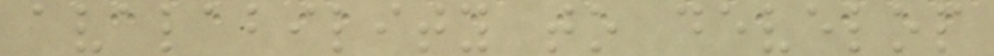avalability to develop
